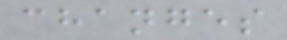changes
